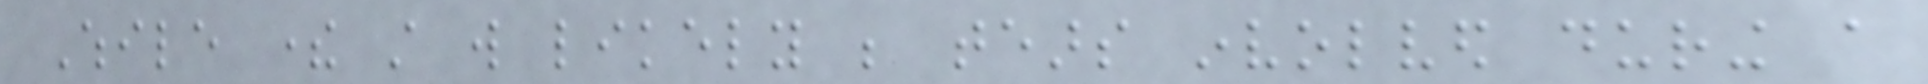While there still will likely be tears involved during a
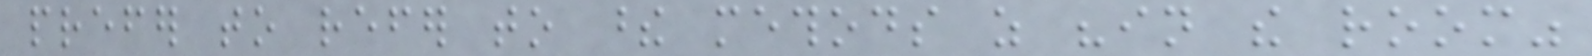prefer to refer to these methods as "in the room"
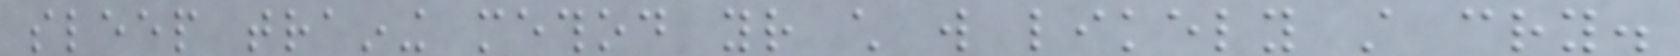sleep training method your child will likely still cry.
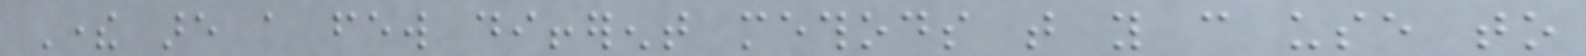There are a few different methods that you can use to
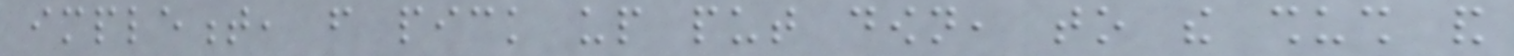implement, from pick up put down, to the shush and
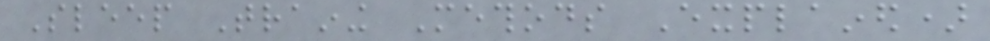Sleep Training Methods Explained)
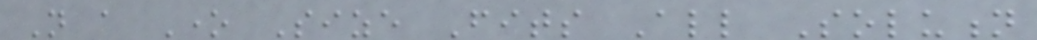Not a One Size Fits All Solution
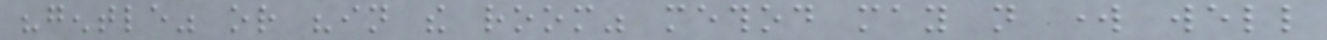"gentle" or "in the room" method may not work well
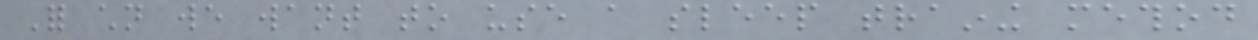For children we want to use a sleep training method
